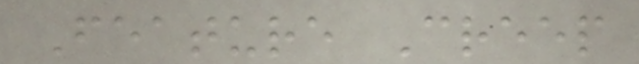Feature Creep
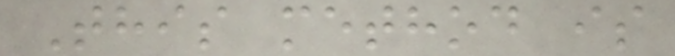This method is
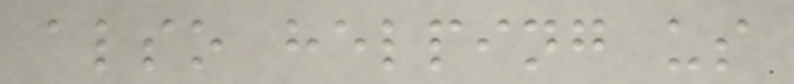also helping us
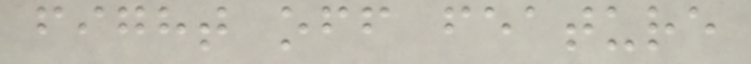fight off feature
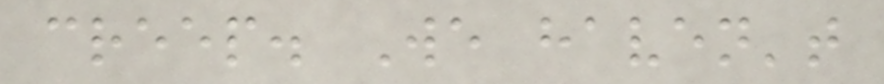creep. We haven't
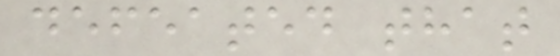defeated that
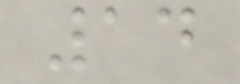14
